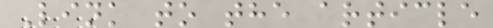Link to the article
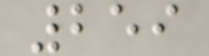259
